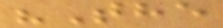"The
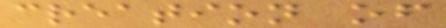creation of
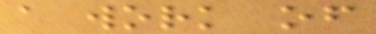a work of
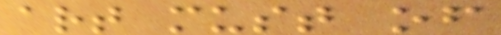art must of
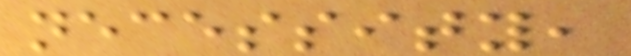necessity,
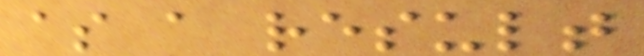as a result
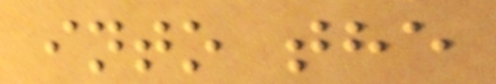into the
